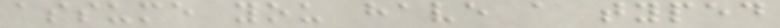assume you have a typed
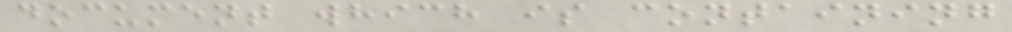document which is containing
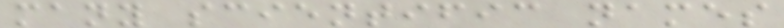many scientific names
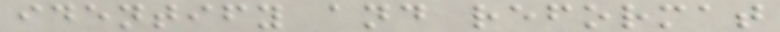identify and reformat
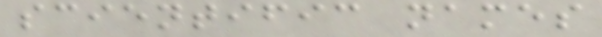scientific names
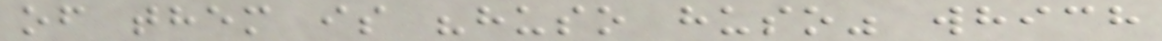of them is "huso huso" which
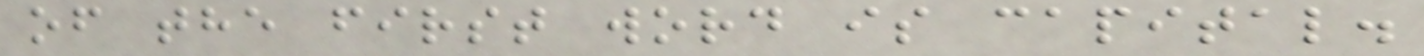of the first word is capital.
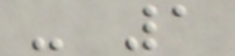- 1
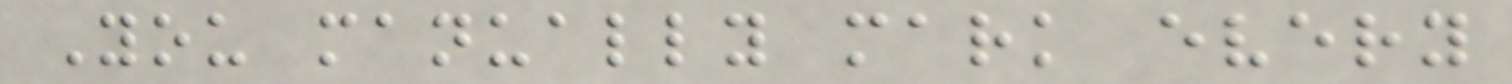You manually mark every
